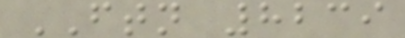FTN 8239
